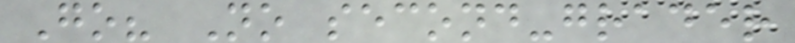Go? No second-grader
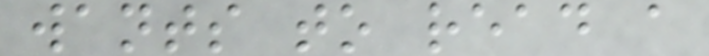wants to read a
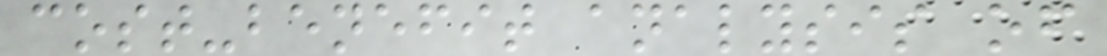cost-benefit analysis of
